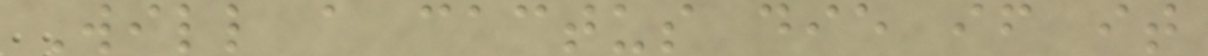Will a cactus die if it
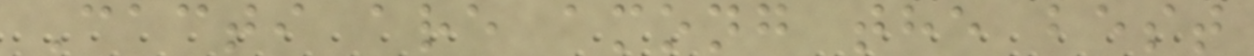Cacti are among the best
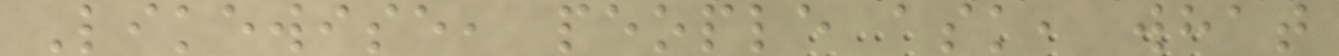Likewise, people ask, what
